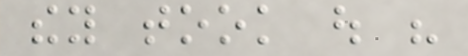they took out his
